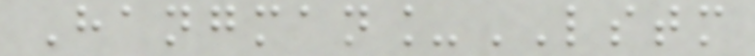Hangman_LSTM
